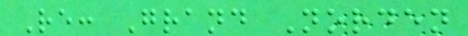Re: Grand Norden
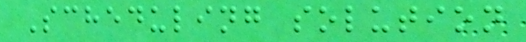Scheduling solution
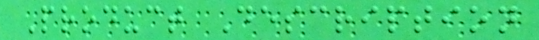Product Description
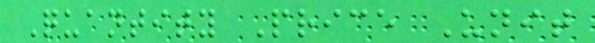Quantity Price Unit
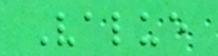Value
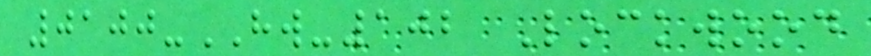0100-HW-102 Lockwood
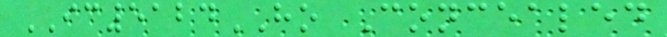IC5124HO Concealed
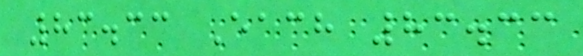83.33 Each 83.33
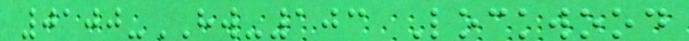0100-HW-103 Lockwood
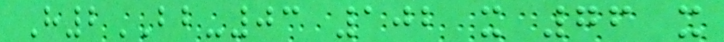H2BB-03 102 x 76 x
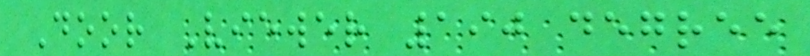Door Viewer 190 degree
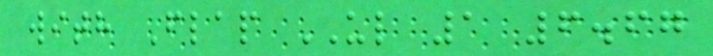with Flap UL 1 6.67
